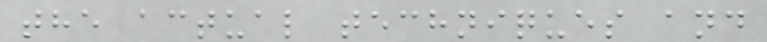the actual techniques and
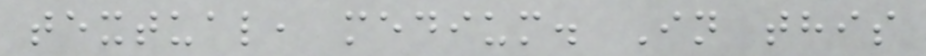textual, medium. In this
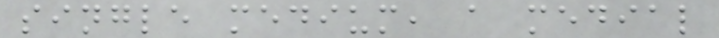single medium, a medial
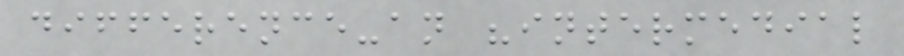difference-an "intermedial
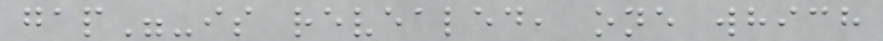gap"-is revealed, one which
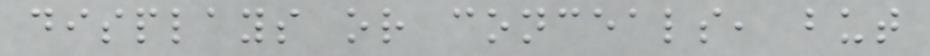displays or conceals, but
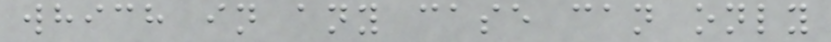which in any case can only
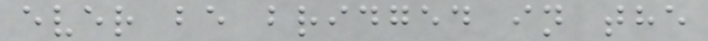ever be bridged in the
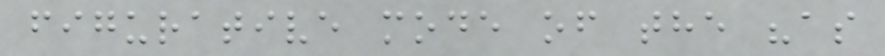figurative mode of the "as
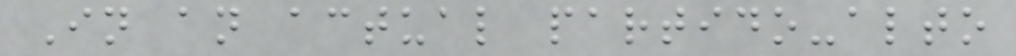In an actual partido-alto
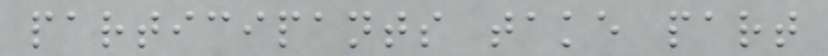participants take part
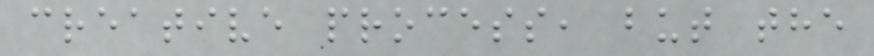creative process, but the
